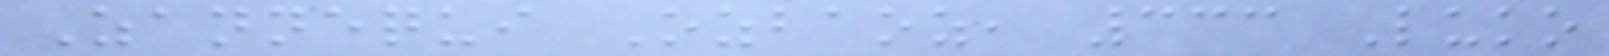Zannequi Ozbaoz, 333 Luko
